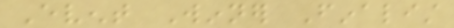Event Winner Finalist
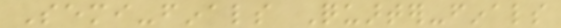Semi-finals Quarter-finals
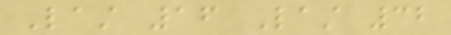Last 16 Last 32
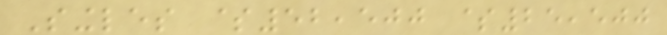Singles $52,500 $25,500
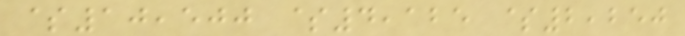$10,500 $4,125 $2,250
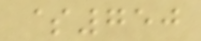$750
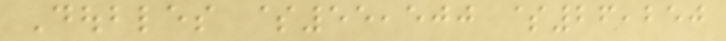Doubles $55,500 $26,250
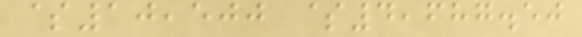$10,500 $4,687.50
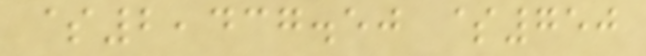$2,437.50 $750
